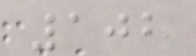102
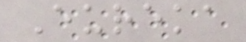Eureka
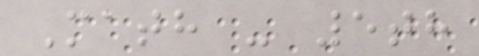Math - 5th
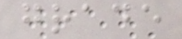grade
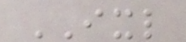IXL
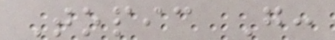Topic G:
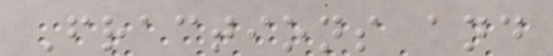Fractions and
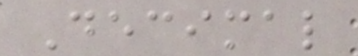Decimal
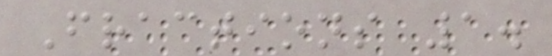Fractions 1.
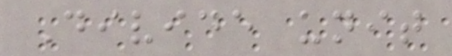Divide unit
